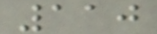110
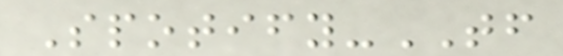Spotify-TF
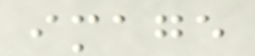image
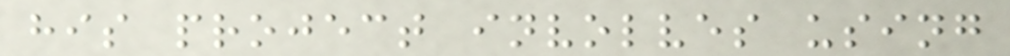his project involves using
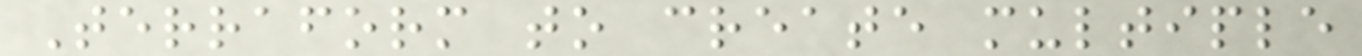Terraform to create multiple
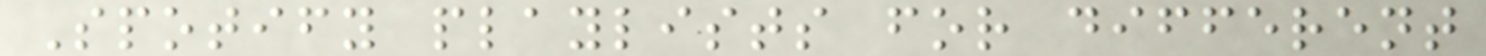Spotify playlists for different
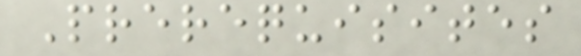Prerequisites
